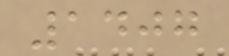1407
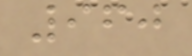960
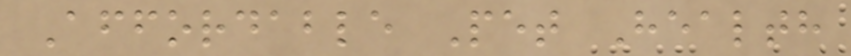Affordable Pet Health
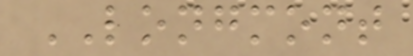LONGMONT
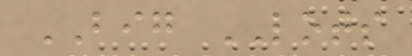BIG LOTS
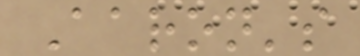Aaron's
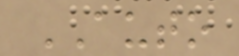AUTO
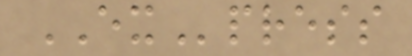EXpress
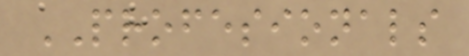PROFESIONALS
